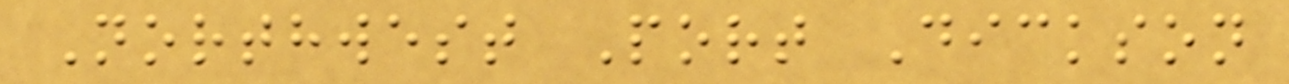Northwest Port Dickson
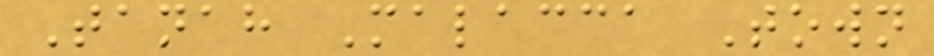Tanah Malacca Town
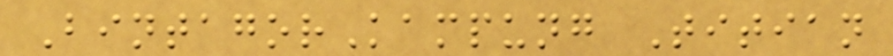BintagorKampung Titian
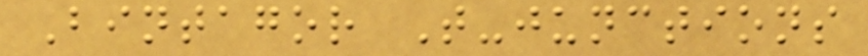Bintagor T-junctions
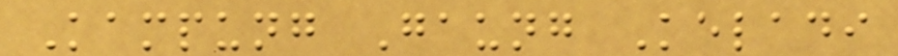Kampung Gaung Keladi
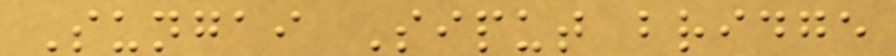Sungai Siput bridge
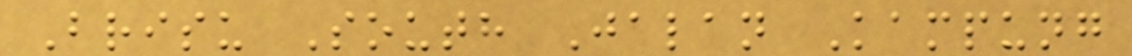Brisu South Jalan Kampung
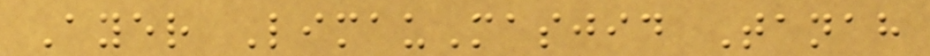Ayer LimauMasjid Tanah
